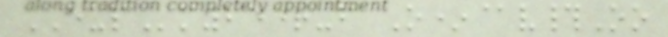EUPm25+-f O*@v#Oo
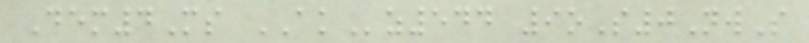Dem4Ms AKz544 9oS0NwS
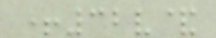+32v&
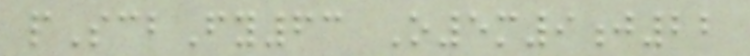pScbFy63 O5m9j22
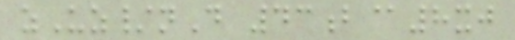zUz/nD 43b@8xj
